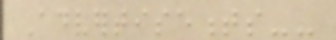Advertisements--
